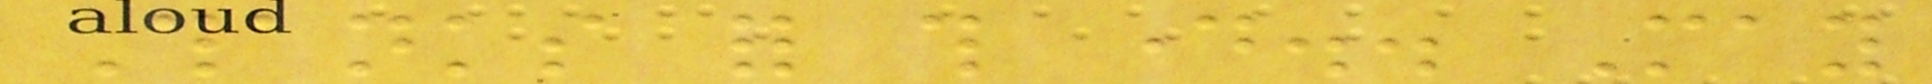Thanks for this day.. May
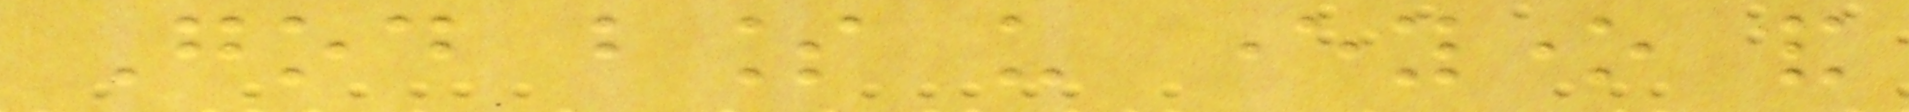God bless us everyone and
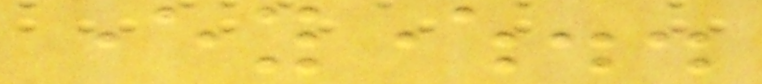everywhere..
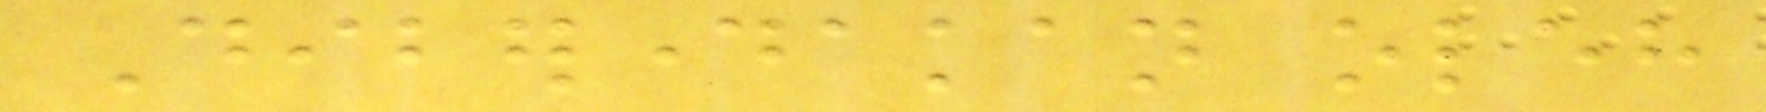Diberdayakan oleh
